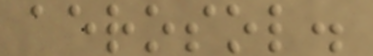aerosol.
